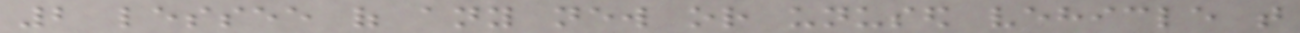2 lessee of any new or unused vehicle that
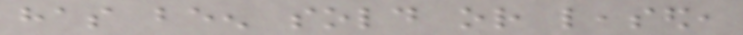has been sold or leased,
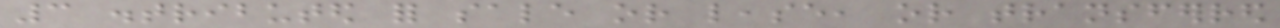3 distributed for sale or lease, or transferred
